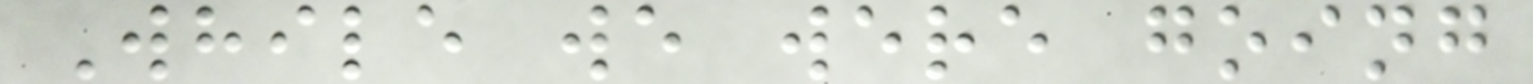While we were going
